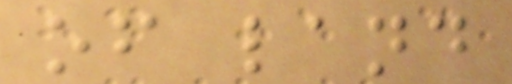of land
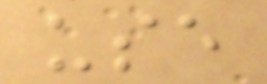use
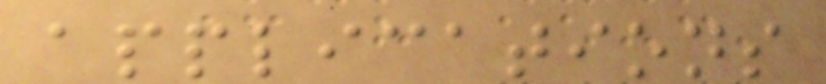applications
